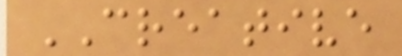CREATIVE
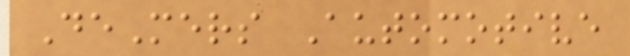DeMers Automotive
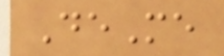DeMe
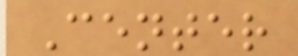Center
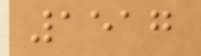1517
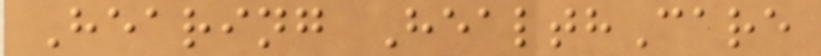Hearing HealthCare
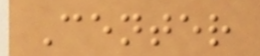Center
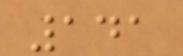141
